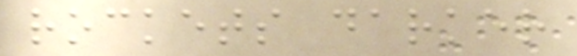rockets darker
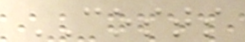COSTS
